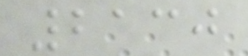2130
